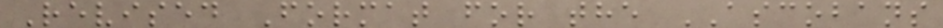Revised Format for the ASCOBANS
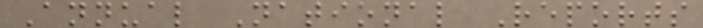Annual National Reports
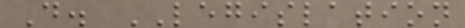D. LEGISLATION
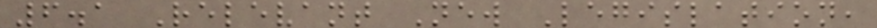6.1 Relevant New Legislation,
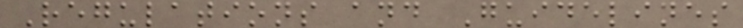Regulations and Guidelines
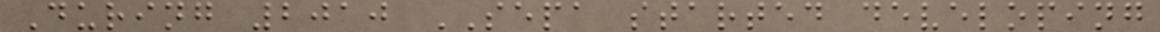During 2010 SEPA started developing
